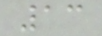13
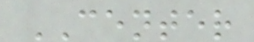CENTER
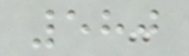580
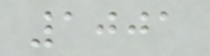1001
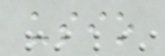usio
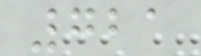721
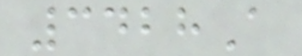3428A
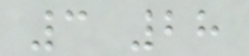3 28
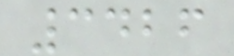3426
